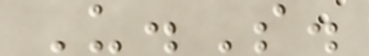U.S.
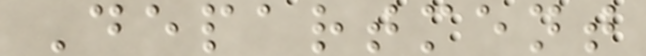Department
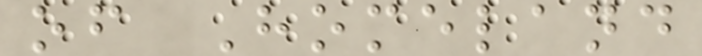of Homeland
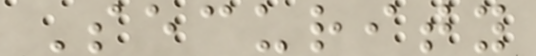Security
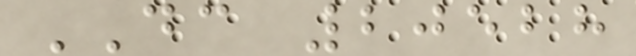DC 20528
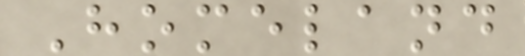Homeland
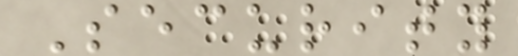Security
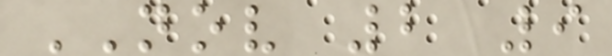NOV 2 9
